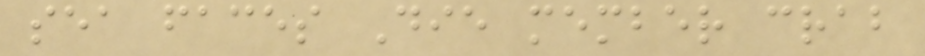sea faces Die member crab
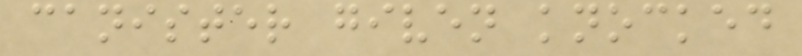canister given knocked
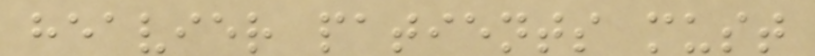heavier patients must
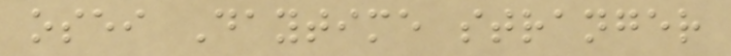osei Daytime stranger
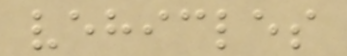vehicles
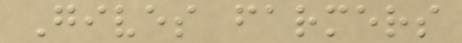Gives farmers
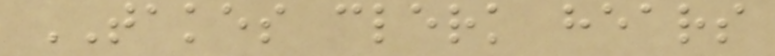TAKES clerk hears
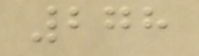278
